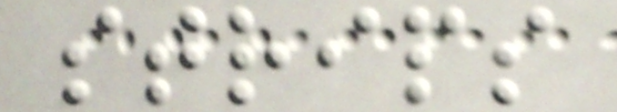strips
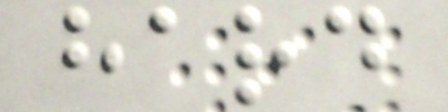hard
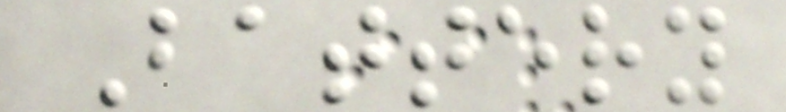Battery
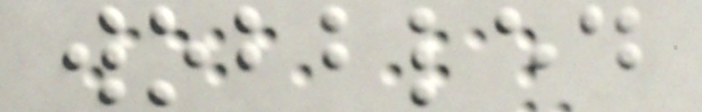wobbled
